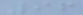96
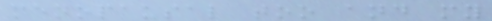menopausal too and my
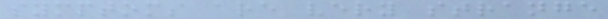symptoms are very strange
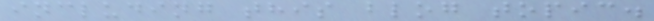including this blog topic.
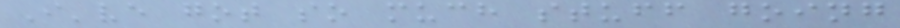I've got so much stuff going
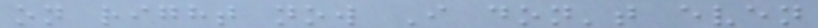on right now I don't even
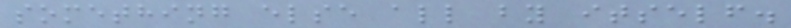something else all by itself.
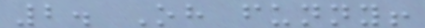2. Oh funny!
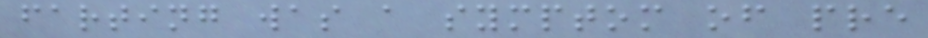farting was a symptom of pre
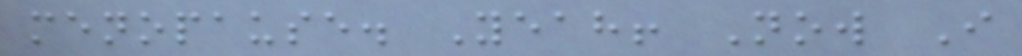menopause. Yeah! Now I
